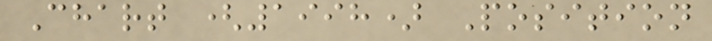Chart (1998) Position
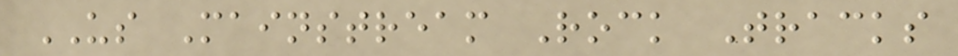US Mainstream Rock Tracks
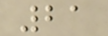21
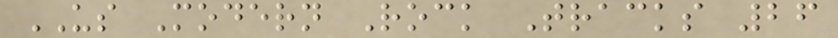US Modern Rock Tracks 26
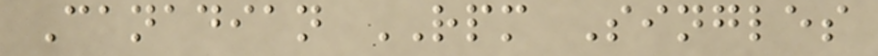Canadian RPM Singles
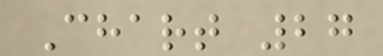Chart 27
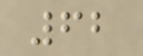62
